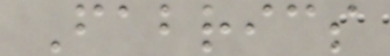Fabrics
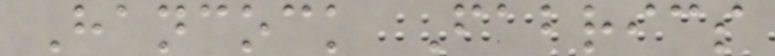Hancock Fabrics
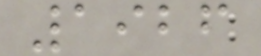1926
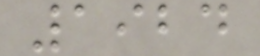1924
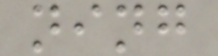ning
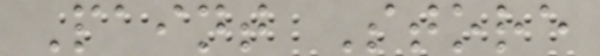Paint Store
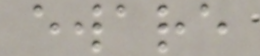eware
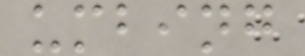umbing
